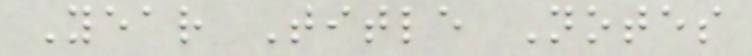Year Title Notes
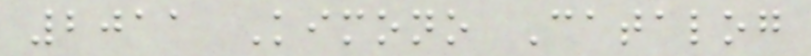2011 Kimono Catalog
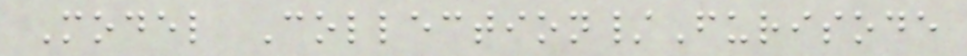Model Collection/Furisode
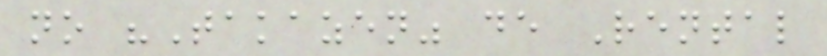no "Takazen" de Rental
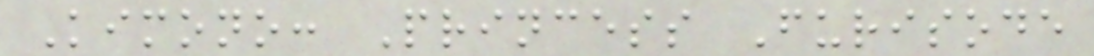Kimono: Princess Furisode
